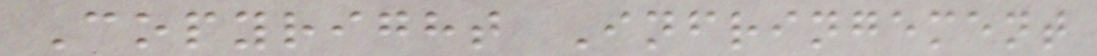Copyright Infringement
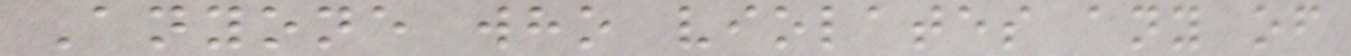Anyone who violates any of
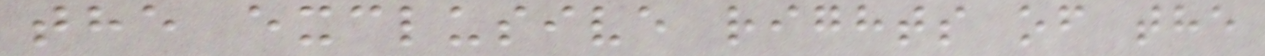the exclusive rights of the
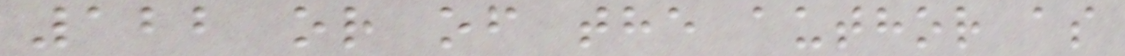122 or of the author as
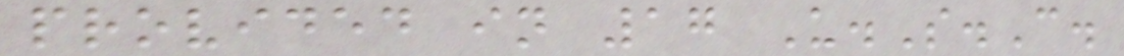provided in 17 U.S.C.
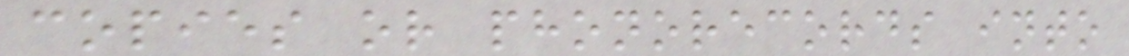copies or phonorecords into
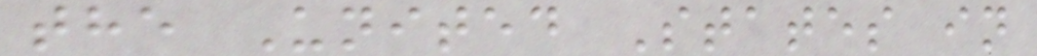the United States in
